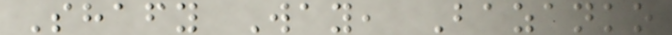Shafy Way, Bazanko
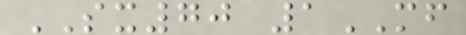SX70 1MF
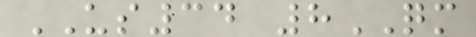US34 8QM
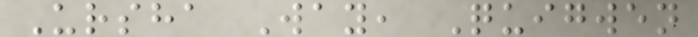Ursha Way, Quigwen
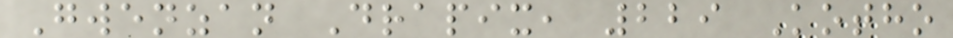Gwenzan Drapix, 229 Kotho
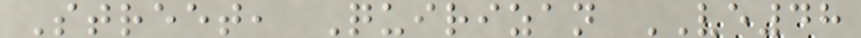Street, Quirizan VE48
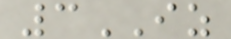3IZ
